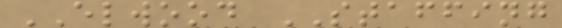ELWOOD STAFFING
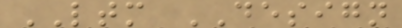LTM DESIGN
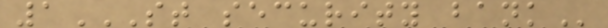1ST SECURITY BANK
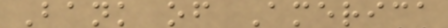Bank of America
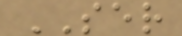SER
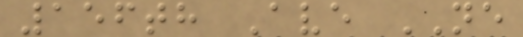156th Ave NE
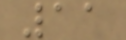11
